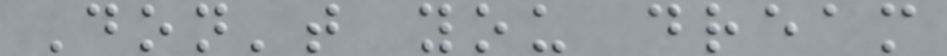Don't you dream
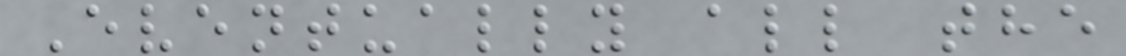Eventually all the
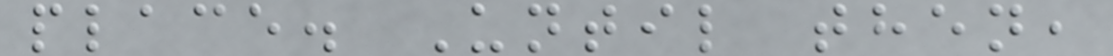place. Until then,
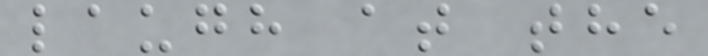laugh at the
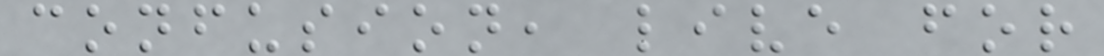confusion, live for
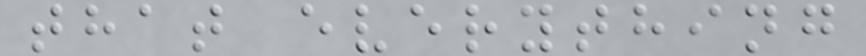that everything
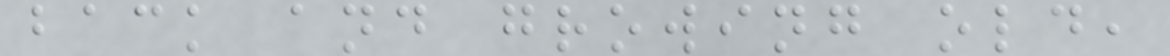back and growing old,
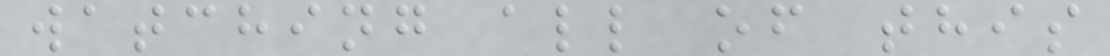watching all of this
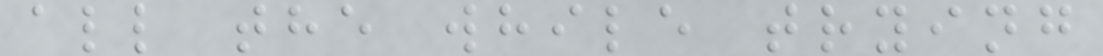all the while trying
